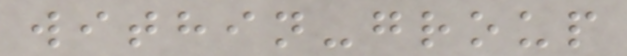within-group
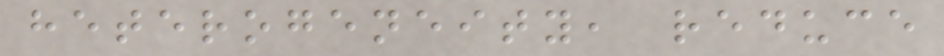heterogeneity, reduce
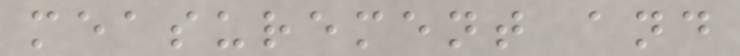measurement and
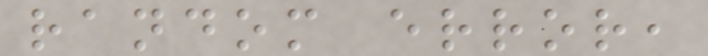random error,
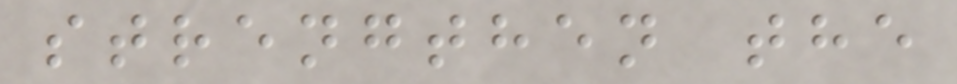strengthen the
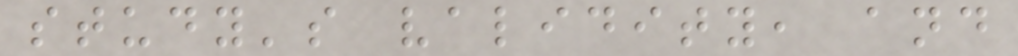study's validity, and
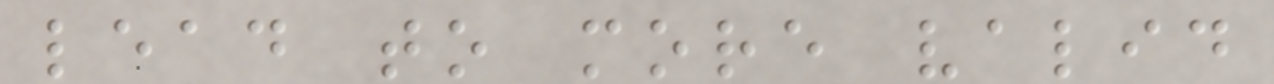lead to more valid
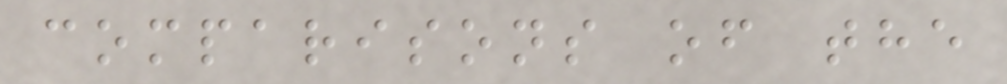comparisons of the
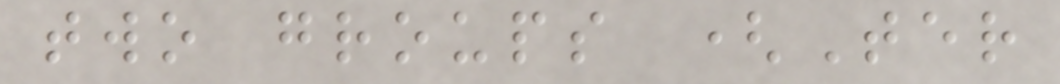two groups (Ter
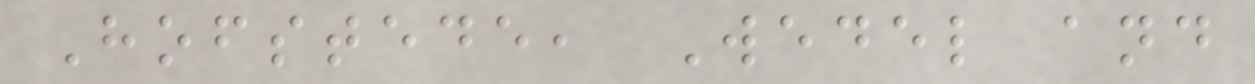Hofstede, Wedel and
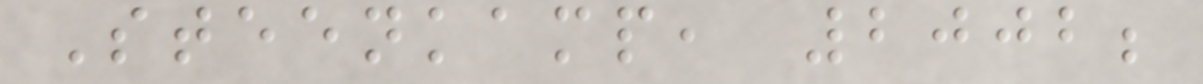Steenkamp, 2002;
